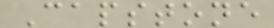Capstone
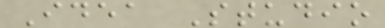Idea Studio
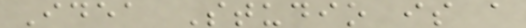Idea Studio is a
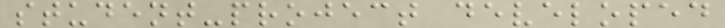student-project developed
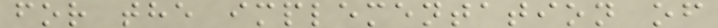for the implementation of
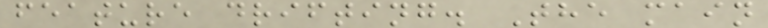feature drifting. The main
